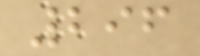296
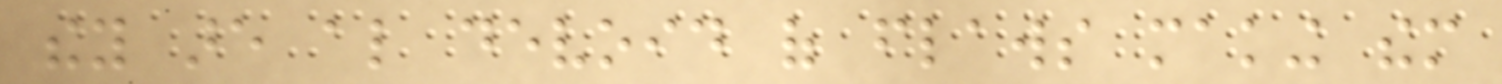they are also devoid of flaws making them
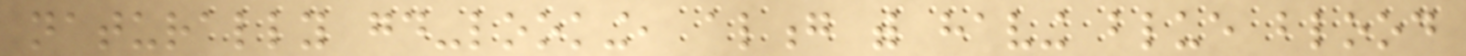naturally good-looking, along with having blue blood
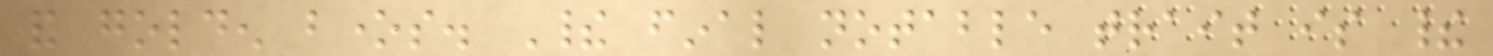and golden bones. Their final notable trait is their
